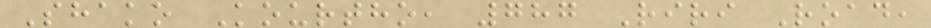Shako Kourtho, 787 Riri Road,
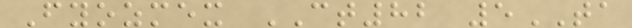Fyozmex CT82 5TA
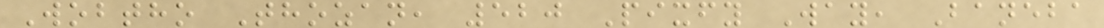Wobtho Thozan, 520 Pixfy Way, Baneba
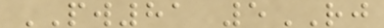PW81 5RJ
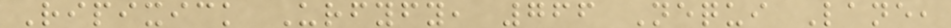Ripixick Urfyfy, 766 Nequi Lane,
